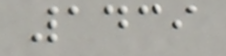1439
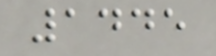1445
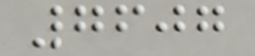7607
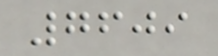7609
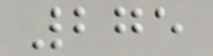275
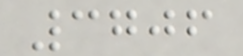3706
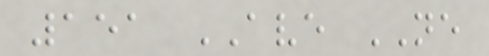151 AVE NE
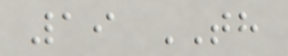19 TH
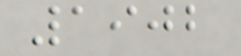1902
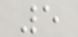5
